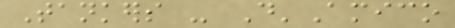Tankers - D'Amico
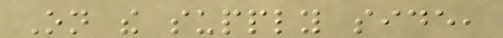On the supply side,
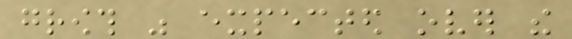growth was expected over the
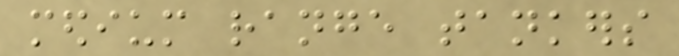medium range tankers
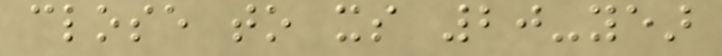close to its 20-year
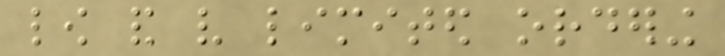low and very limited ordering
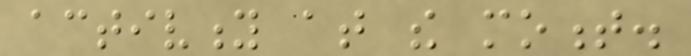activity at the moment.
